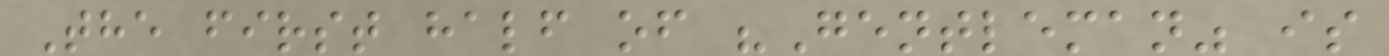The first half of "Gentleman" is
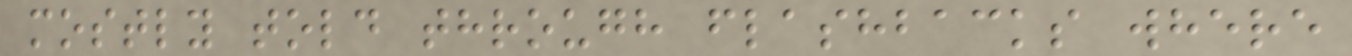mostly told through flashbacks where
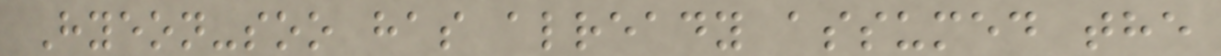Hyeon-soo has already assumed the
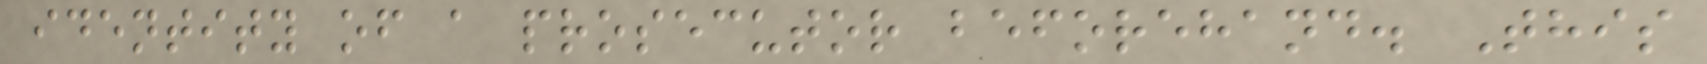identity of a prosecutor beforehand. This
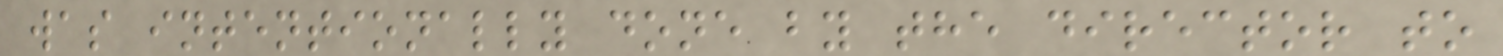was intentionally done by the director to
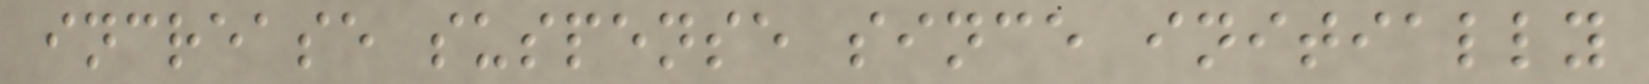increase suspense since initially
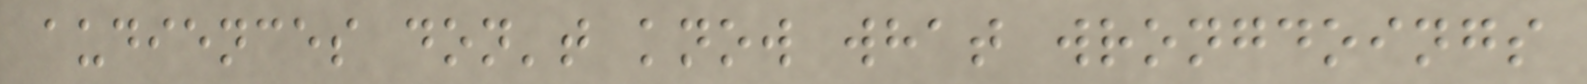audiences don't know what wrongdoings
